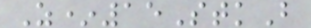Z*15StkB
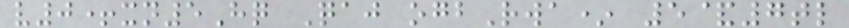v0+xn5Hq Qaj ogbRwa* 5&7tl
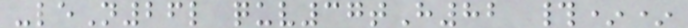-leN26l quv37tH82 #**
